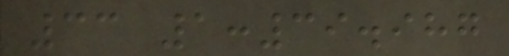33 1:39.987
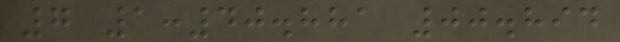7 1:40.881 00.894
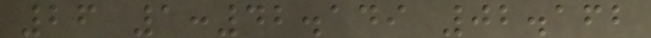26 1:42.149 02.162
